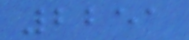2251
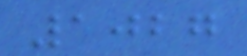1027
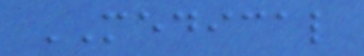MEDICAL
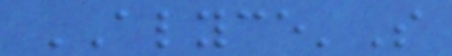ALYCE'S
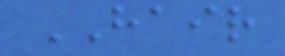HAIR
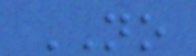NO
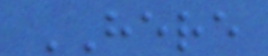HERE
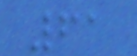61
